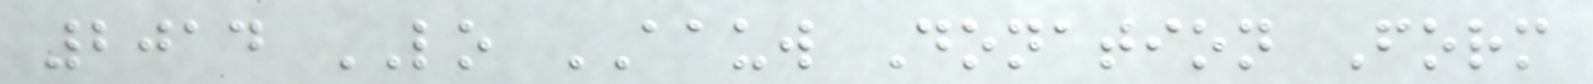2014 LO AAUW Donation Form
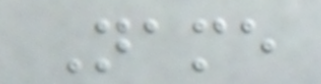Name
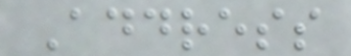Address
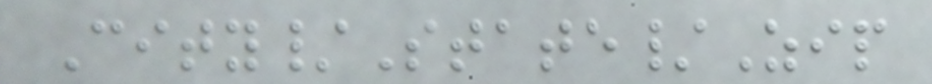City/State/Zip
